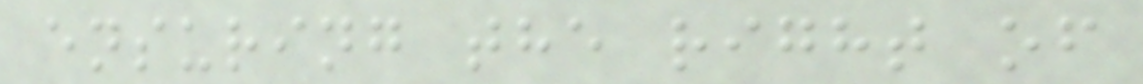ensuring the right of
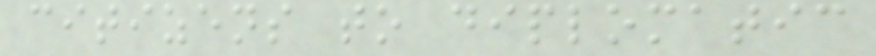citizens to diplomatic
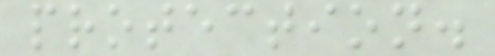protection.
